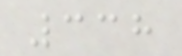338
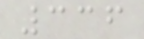336
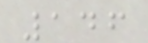146
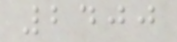2400
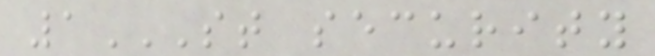1ST SECURITY
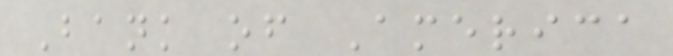Bank of America
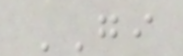GI
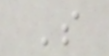S
